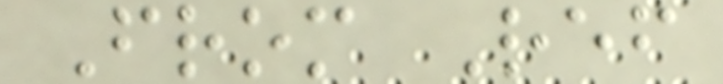From Ref
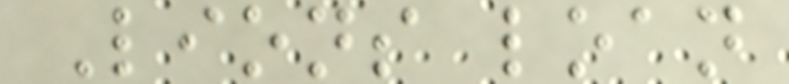Lions loan
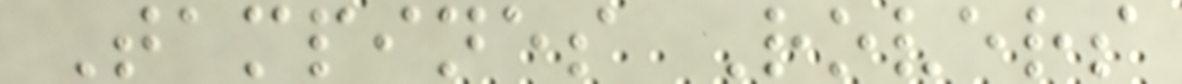Tampines Rovers
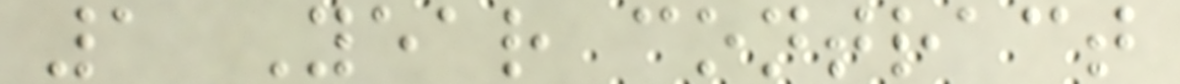1 Year contract
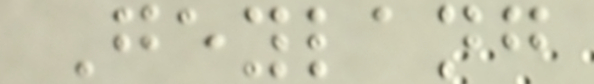Geylang
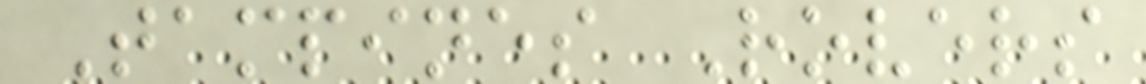Tampines Rovers
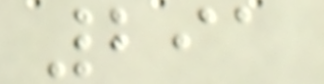291
